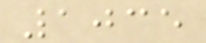1035
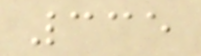335
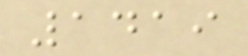1419
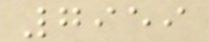7959
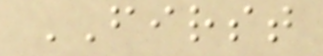FIRST
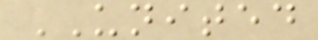UNITED
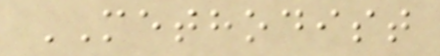METHODIST
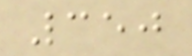350
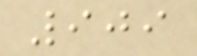909
